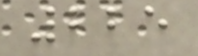225
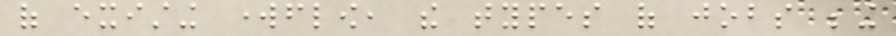of existing workflow, the types of jobs being
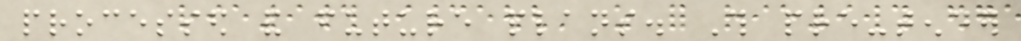processed and future plans. This pre-tender
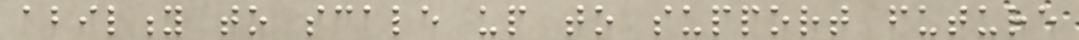ability to scale up to support future
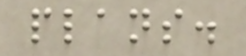plans.
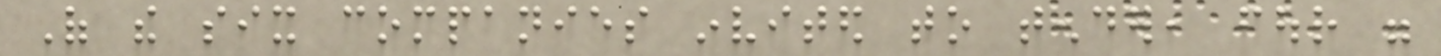Of the six companies invited to tender, four were
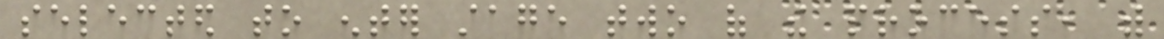selected to enter stage two of the process, with
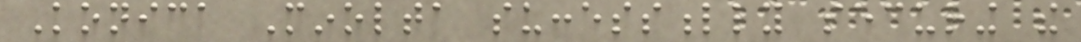Konica Minolta successfully securing the
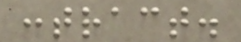contract.
